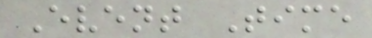Event Time
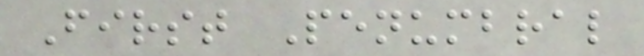First Penumbral
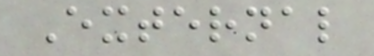External
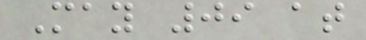May 09 at
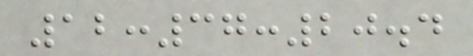12:37:20.4
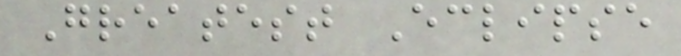Greatest Eclipse
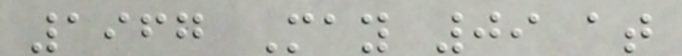1967 May 09 at
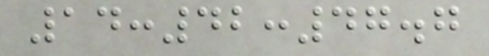14:42:47.7
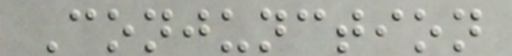Conjunction
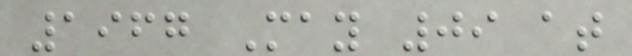1967 May 09 at
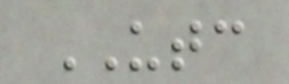UTC
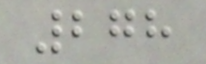278
